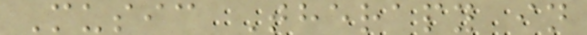Music Therapy in
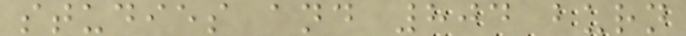studies and 804 burn
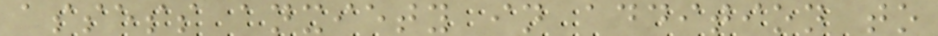assess anxiety in addition to
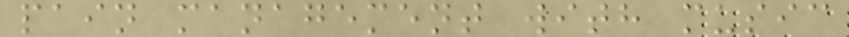pain management with music
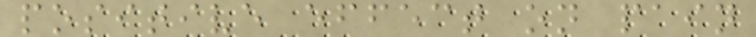positive effect on pain
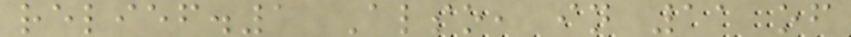relief.1 Also, in 11 of
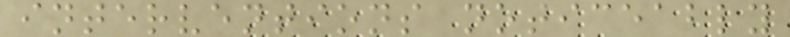interventions noticeably
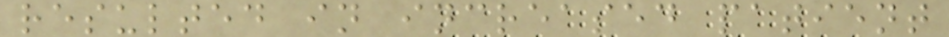resulted in increased patient
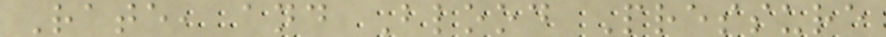Rate, and Blood Pressure
